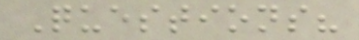Questions?
